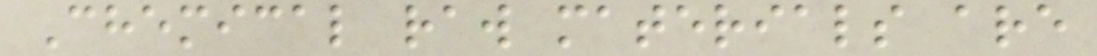Chemical raw materials are
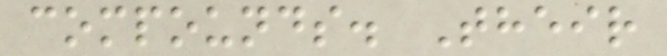compounds. Their
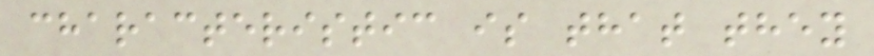characteristic is that they
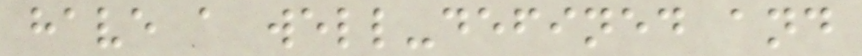have a well-defined and
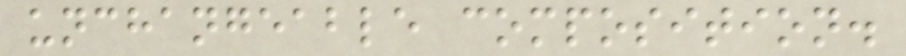unchangeable composition.
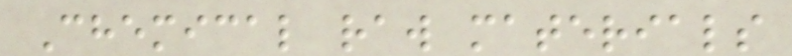Chemical raw materials
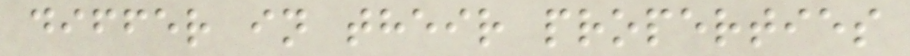differ in their properties
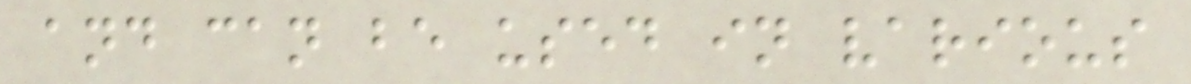and can be used in various
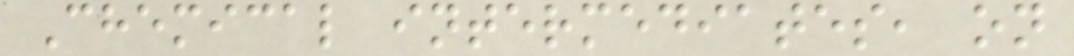Chemical intermediates, on
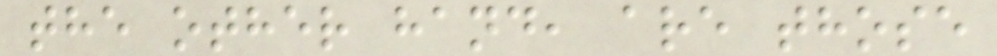the other hand, are those
